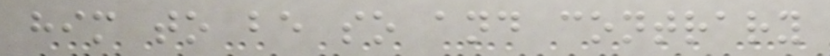him to be so and contrary
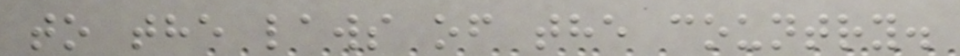to the laws of the country.
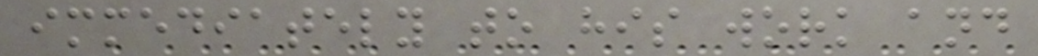immediately to his work and
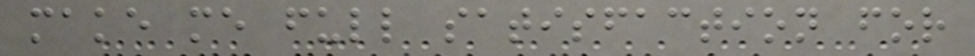make me full satisfaction for
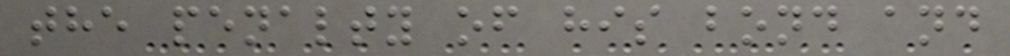the penalty of his bond and
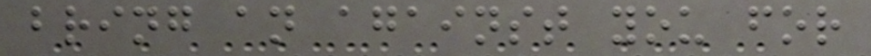bring an against you for
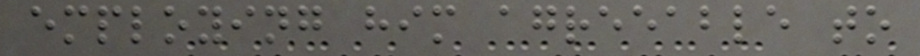employing him agreeable to
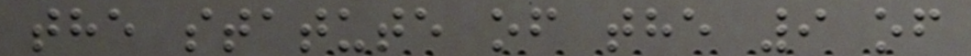the statute of the 9 of
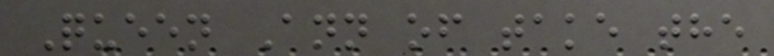Queen Ann of take the
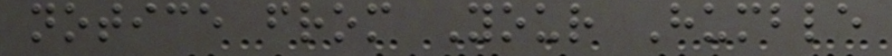notice from Your Humble
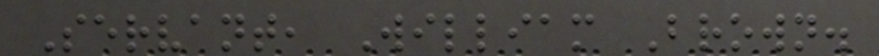Servant, William Brown.
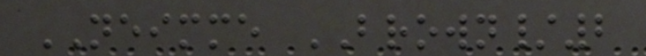NEIMME BROWN/2
